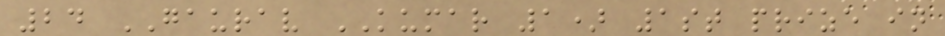24 GAURAV KUMAR 1) 1st prize in
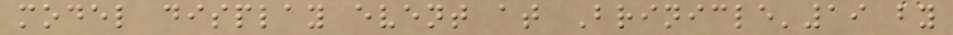model display event at Brinicle'19 by
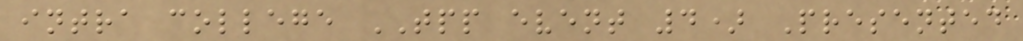intra college TPP event 4) Presented
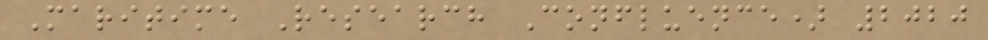Maritime Research Confluence) 2020
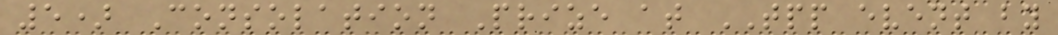5) Consolation Prize at TPP event by
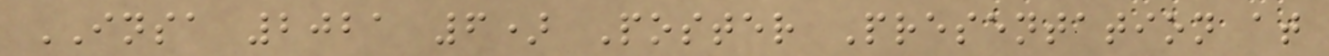INSA 2021 6) Poster Presentation at
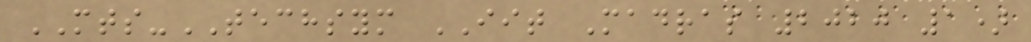MTS-TECHSYM IIT Madras 2020 1)
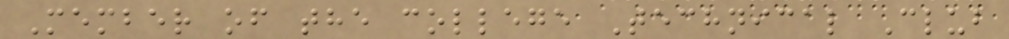Member of the college Technical Club
